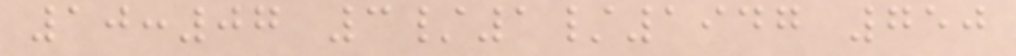10:07 3/1/1947 750
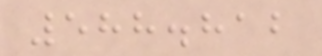588.812
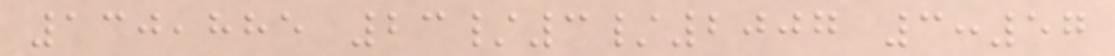130,885 23/3/2007 3:57
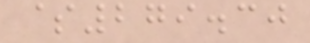$279.30
